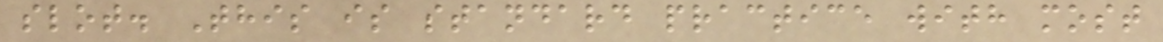slot. This is standard practice with most
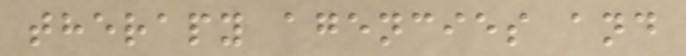therapy agencies and
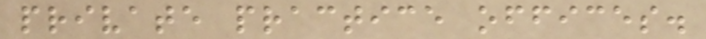private practice offices.
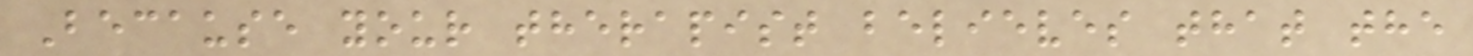Because your therapist believes that the
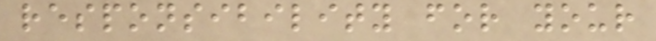responsibility for your
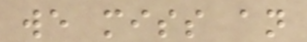we miss an
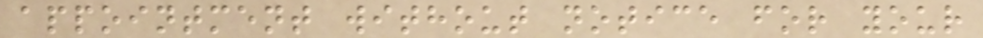appointment without notice for your
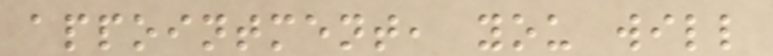appointment, you will
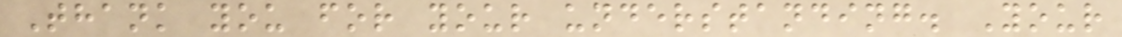Thank you for your understanding. Your
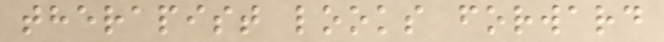therapist looks forward
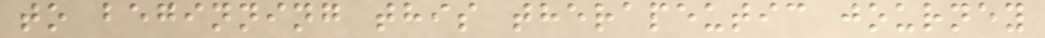to beginning this therapeutic journey
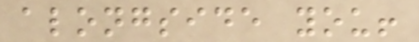alongside you!
